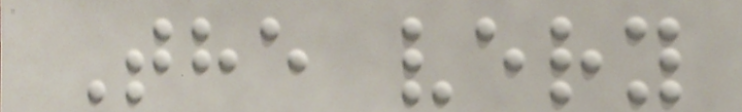The very
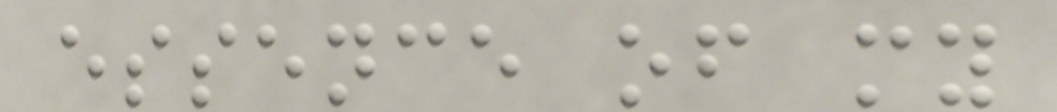essence of my
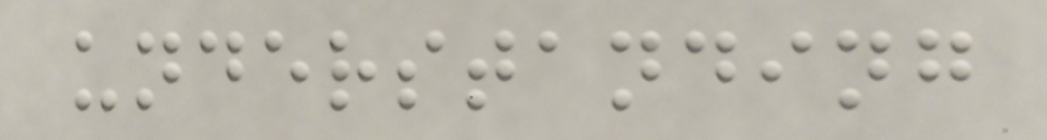understanding
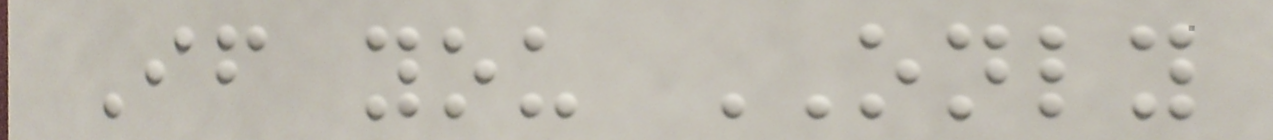If you ONLY
